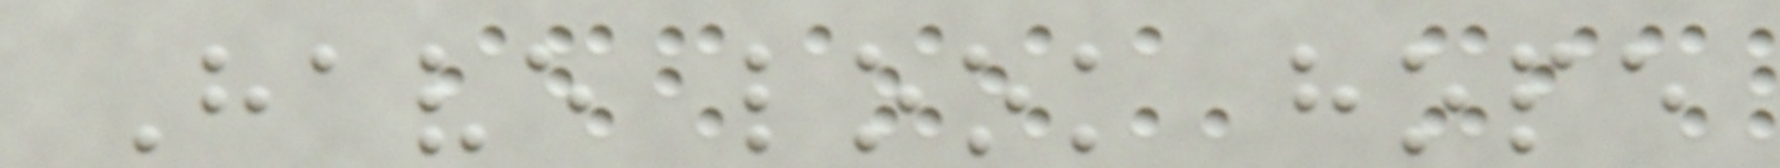Have look hope
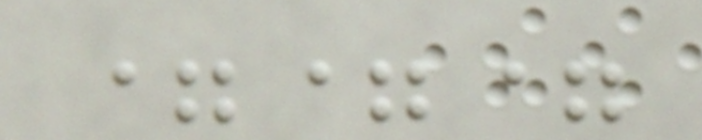===
